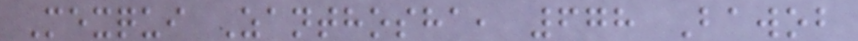Mexqui Zanthosha, 678 Bawob
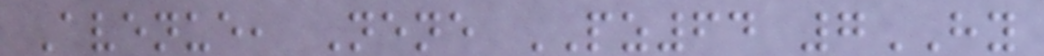Avenue, Nene PZ64 7HY
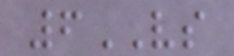6VS
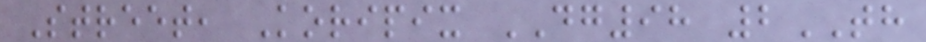Street, Koripix DG98 2TH
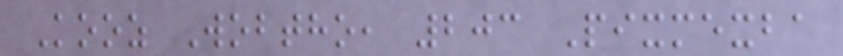Kooz Wobtho, 203 Pixmexba
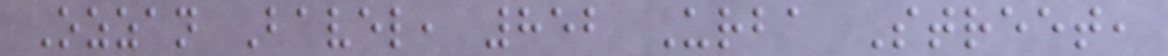Ozzan Bavel, 852 Urba Street,
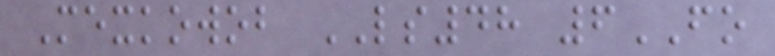Mexkowob LS48 6FO
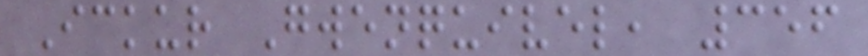Ickur Gwenquivel, 356
